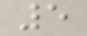5
